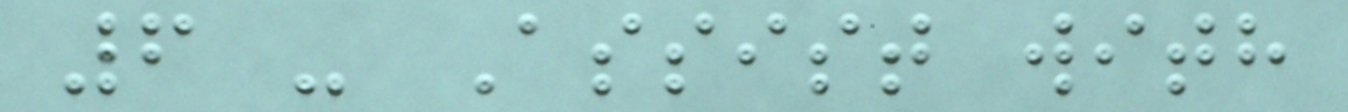6 - Assist with
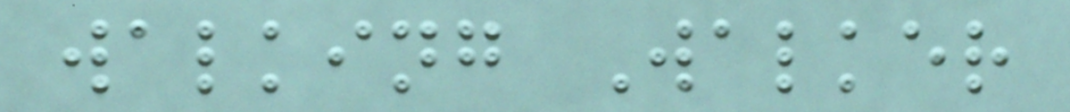walking Walker
